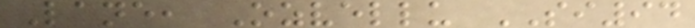Lane, Ozvellu SI94
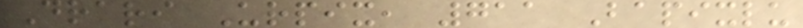Drari Urpix, 711 Bapixlu
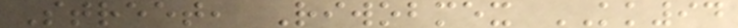Street, Riwobmex KK94
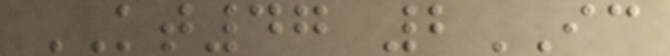KT47 2IC
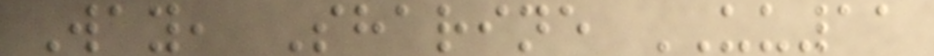Way, Sharine UU11
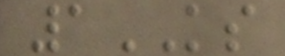1KS
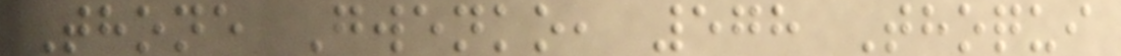Thone Gwenko, 578 Thoqui
